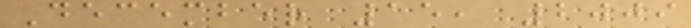December 15, 2009
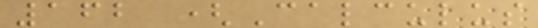162 (Calculus
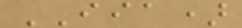IIA)
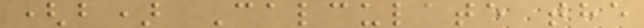(b) Calculate the
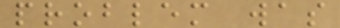problem was
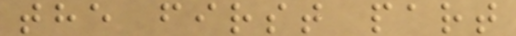the first part
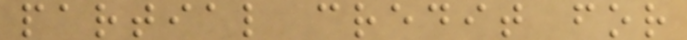partial credit for
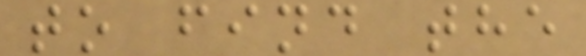to find the
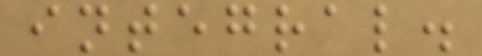integral.
